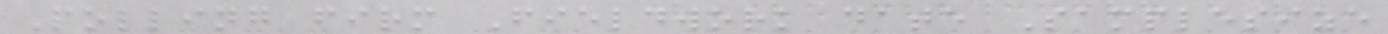Polling firm Fieldwork date Samplesize
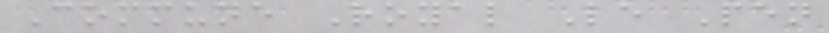Commune Royal Le Pen
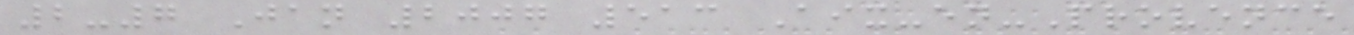2-7 Jan 2007 513 Aix-en-Provence
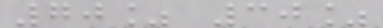70% 30%
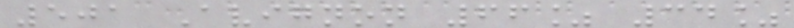501 Avignon 66% 34%
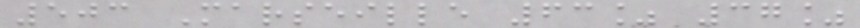503 Marseille 63% 37%
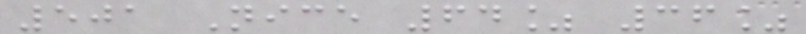501 Nice 64% 36%
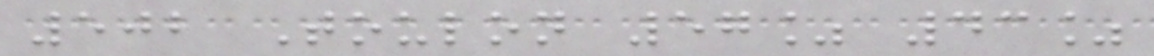502 Toulon 57% 43%
